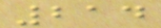214
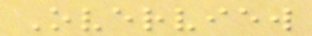Overview
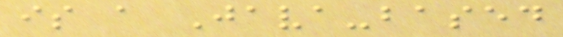is a Java-based
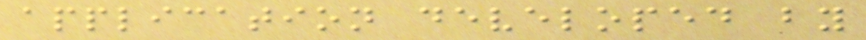application developed by
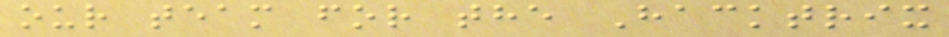our team for the Hacktrix
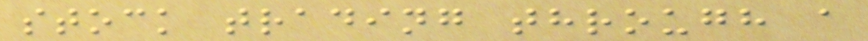stock trading through a
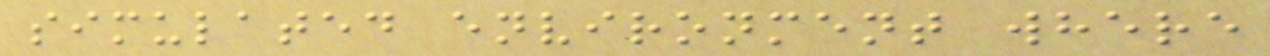simulated environment where
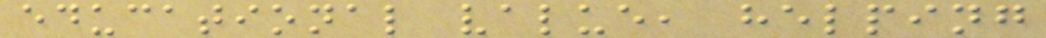educational value, helping
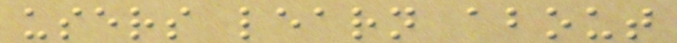users learn about
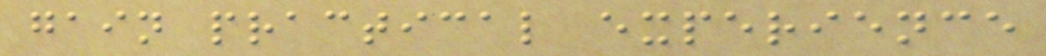gain practical experience
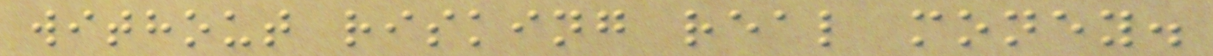without risking real money.
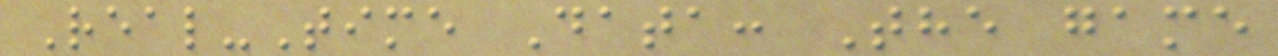Real-Time Data: The game
